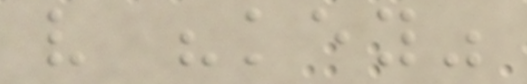very "key"
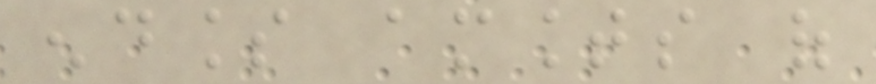endless amounts of
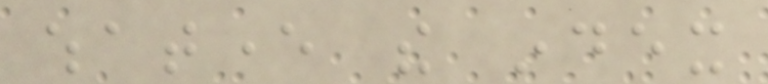whatever the index
